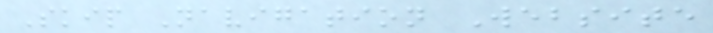Skip Navigation Website
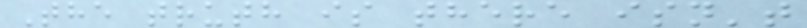The truth is there isn't
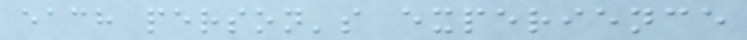each person's experience
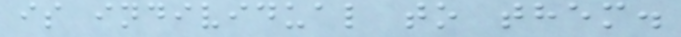is individual to them.
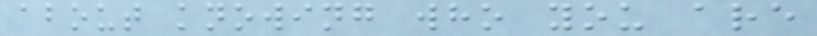about knowing who you are
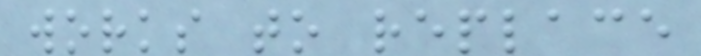works to replace
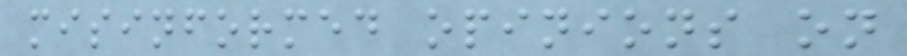misinformed opinions on
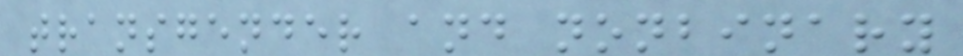transgender and nonbinary
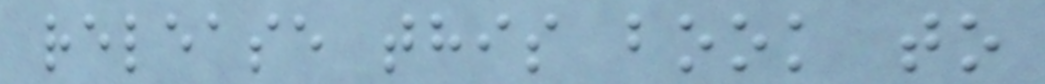release this book to
